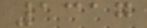1317
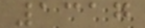1317
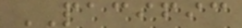PACIFIC
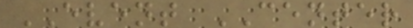EVENT CENTER
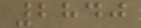2840
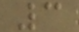3
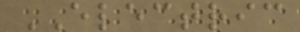ELECTRIC
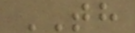TH
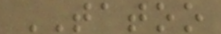TATOO
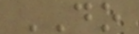DO
